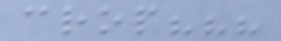crop???
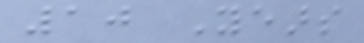10 Years
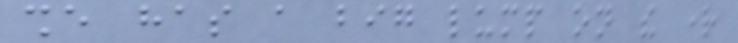she has a big lump on the right
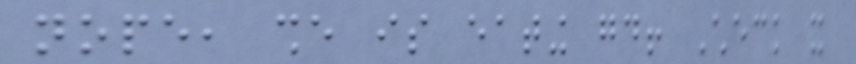nope, she is eating good! Check it
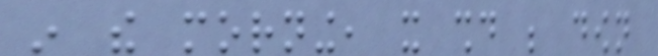in the morning, it should be down
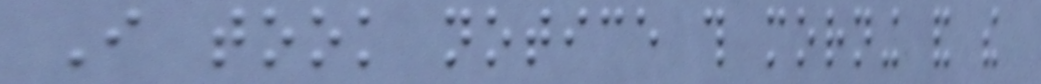I took notice this morning and the
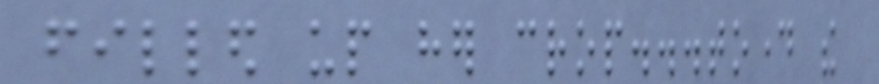filled up her crop...today the
